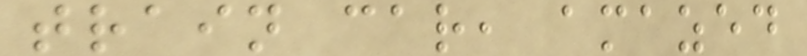train car, amazed
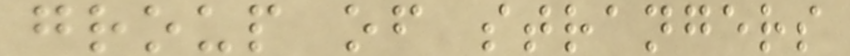group of strangers
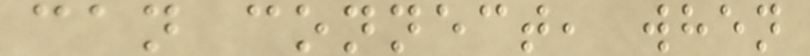can connect, when
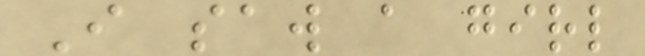I saw a girl
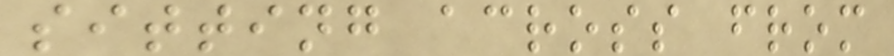sitting across from
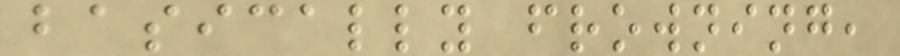basically frowning,
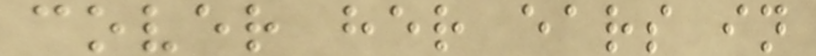cover her ears in
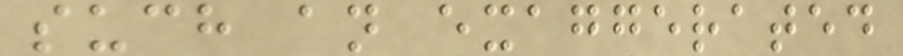such an exaggerated
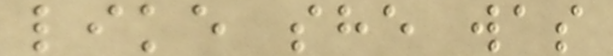like she was
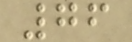76
